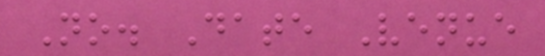No. Date Venue
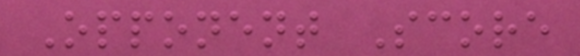Opponent Score
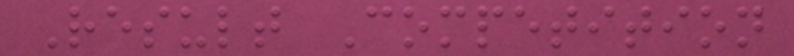Result Competition
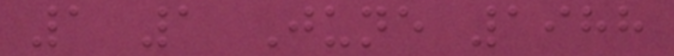1 1 June 1988
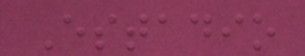Estadio
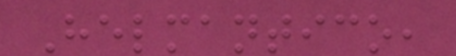Helmantico,
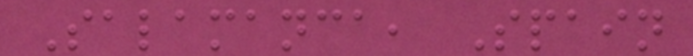Salamanca, Spain
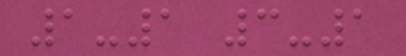1-1 3-1
